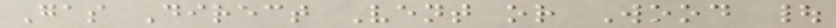Gas Direct Vent or Wood |
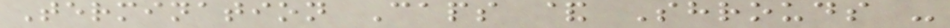Termination Caps & Shrouds -
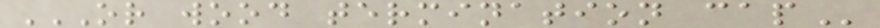OR WOOD TERMINATION CAP
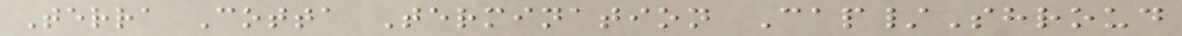Terra Cotta Termination Cap/Shroud
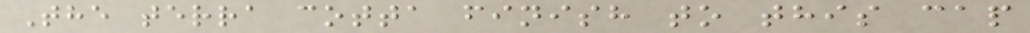The terra cotta finish to this cap
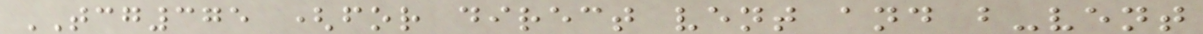TCG375 (for direct vent and b-vent
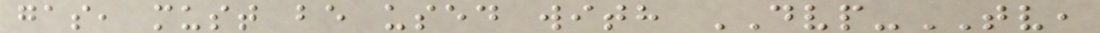gas, must be used with DVP-TV,
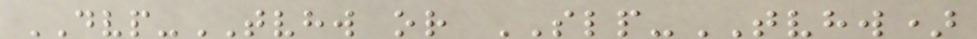DVP-TVHW or SLP-TVHW)
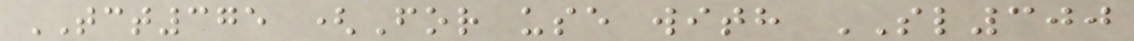TCT375 (For use with SL300
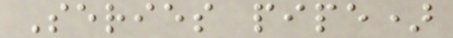Series pipe)
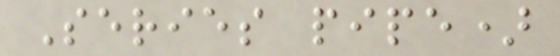Series pipe)
